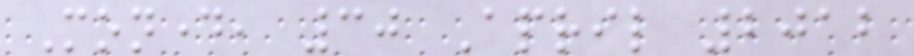Monday, 30 April 2012
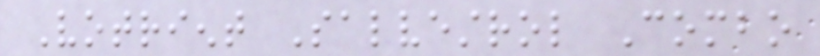Votrient Salvestrol Combo
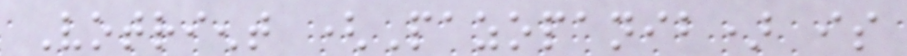Votrient (Pazopanib) is
